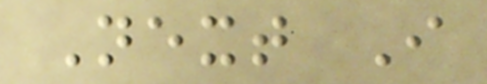Next I
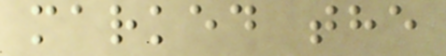marked the
